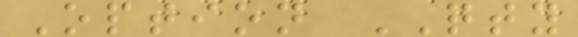Option QTY
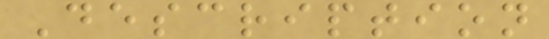Description
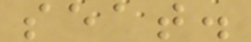seat.
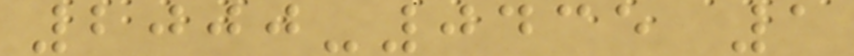2000-0435 1
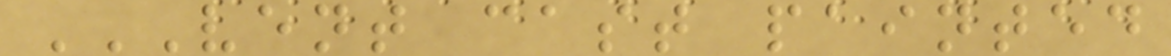VENT CAST PAINTED
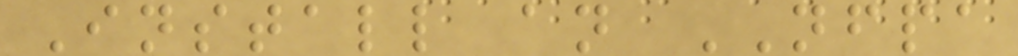Install an NFPA
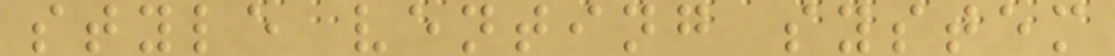style venting system
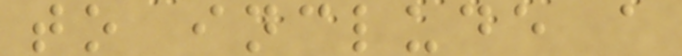to include a
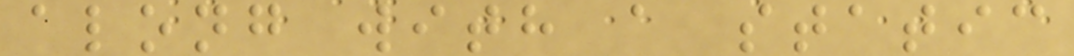along with a static
